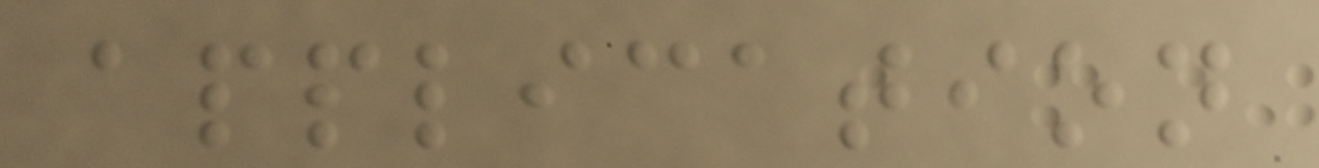application
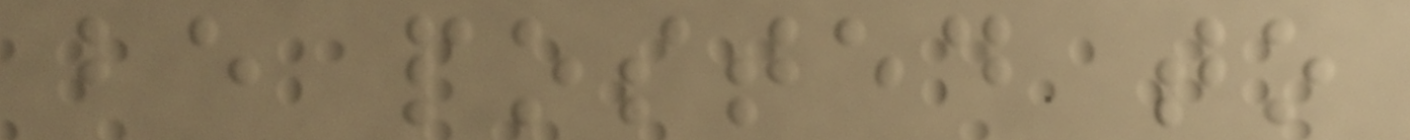be posted to
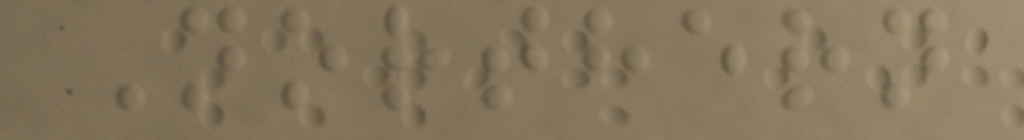Northern
